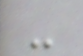-
